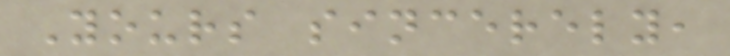Yours sincerely,
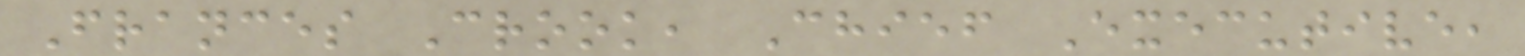Frances Crook, Chief Executive,
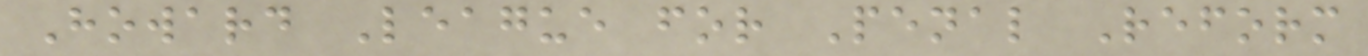Howard League for Penal Reform
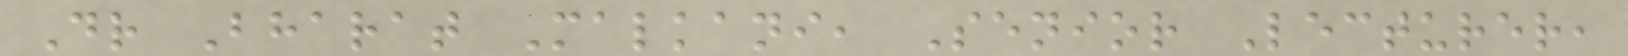Dr Bharat Malkani, Senior Lecturer,
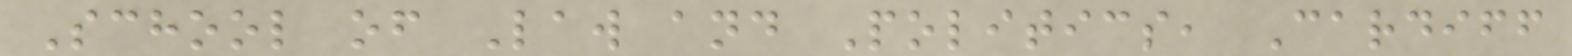School of Law and Politics, Cardiff
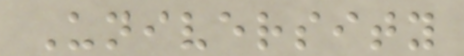University
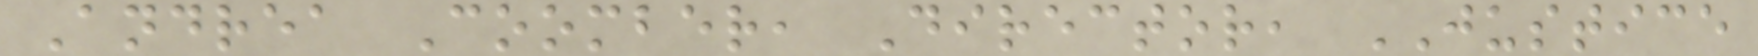Andrea Coomber, Director, JUSTICE
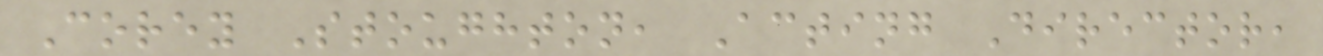Corey Stoughton, Acting Director,
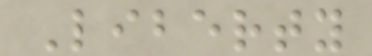Liberty
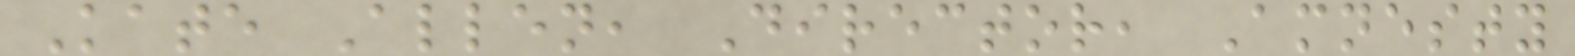Kate Allen, Director, Amnesty
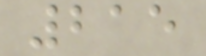215
